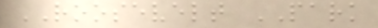ROOSEVELT PARK
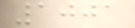1001
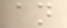an
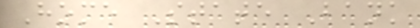Home State Bank
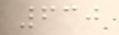630
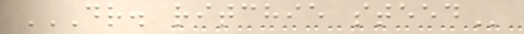DR. RITCHIE STEED
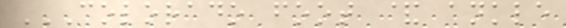COLORADO FOOT & ANKLE
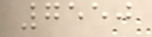7550
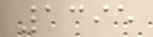1395
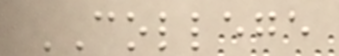COLLEGE
